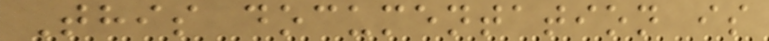This documentation is
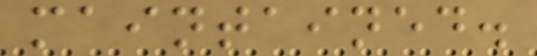maintained.
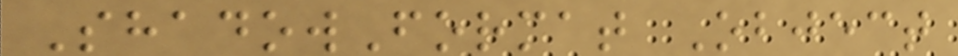ShadowFormat Object
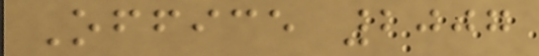Office 2007
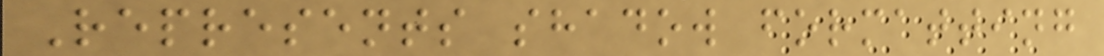Represents shadow formatting
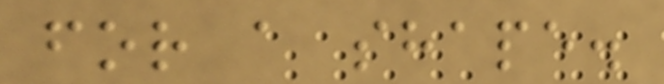for a shape.
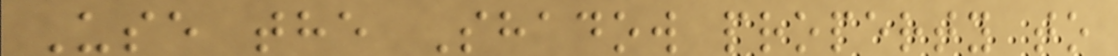Use the Shadow property to
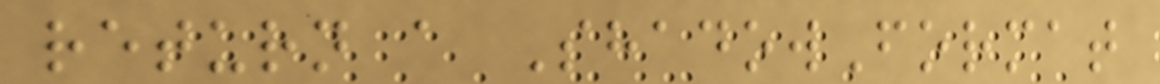return a ShadowFormat
